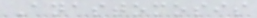Anastomosis
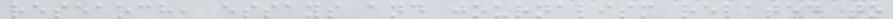research, essays and journalism related to
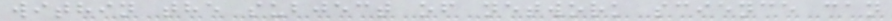within the subject of network science can
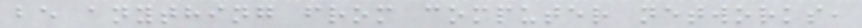be anything from computer networks,
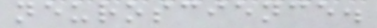neuroscience.
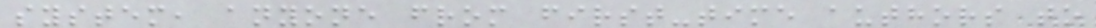system, anyone from first-time authors to
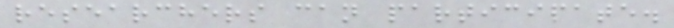researchers can participate.
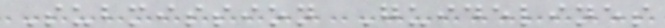Submission Guidelines
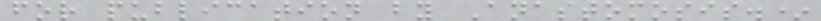for publication by Anastomosis.*
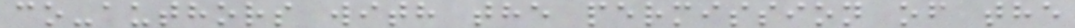co-authors with the permission of the
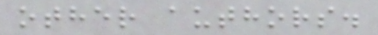other authors.
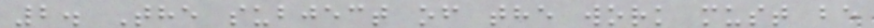2. The subject of the work must be
